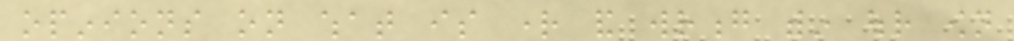opinions on what is right and wrong within our own
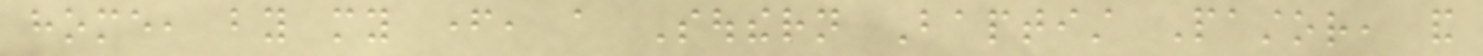home, by my father, a Southern Baptist Pastor, and
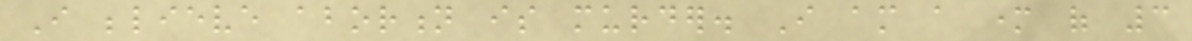I believe abortion is murder. I am a mother of 3
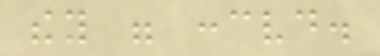they were conceived.
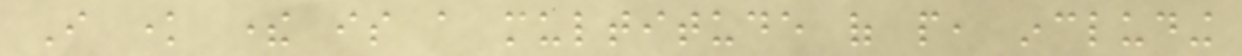I know there is a multitude of people, including
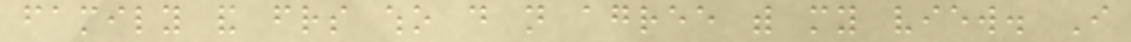family and friends who do not agree with my view. I
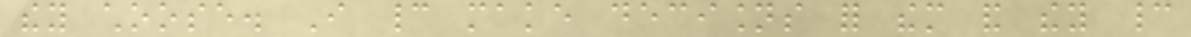they choose. I cannot make decisions for them and they cannot
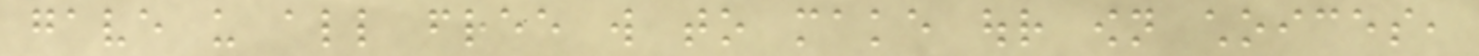gave us all free will to make our own choices,
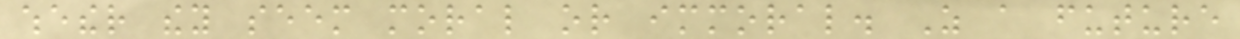whether they seem moral or immoral. As a future
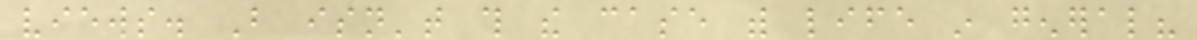views. But isn't this the case with life in general?
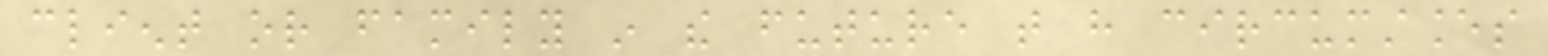client or family in the future that have circumstances
